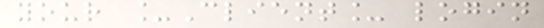your _Client_ login
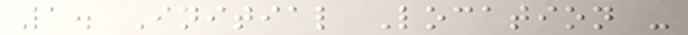1. Initial Location -
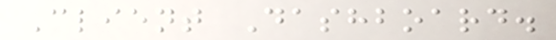Client Dashboard.
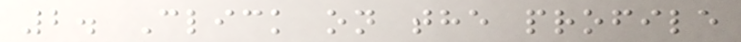2. Click on the profile
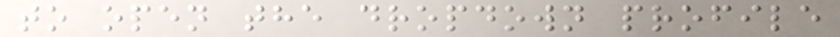to open the dropdown profile
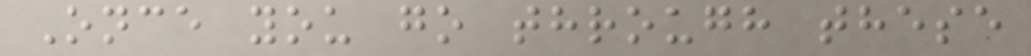Once you go through these
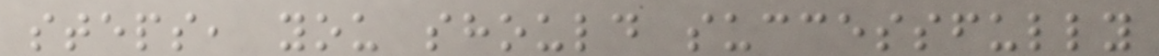steps, you should successfully
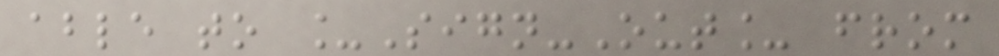able to _Sign-Out_ from
